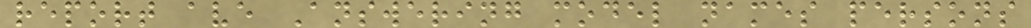report ave Answering model names persons
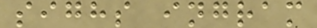sighs ingram
